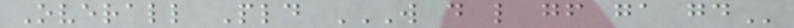Overall Pld W D L GF GA GD
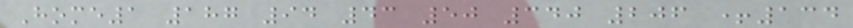Home1 187 94 43 50 340 206 +134
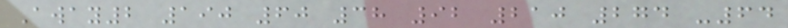Away2 190 60 38 92 210 274 -64
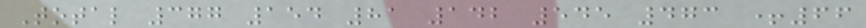Total 377 154 81 142 545 473 +66
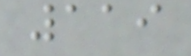119
